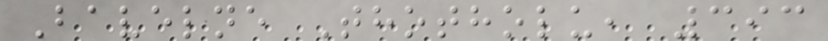Bavelne Thotholu, 393
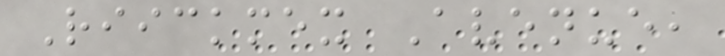Riickmex Avenue,
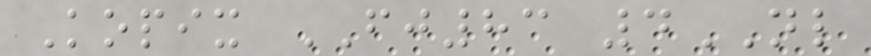Kopix FJ83 4NL
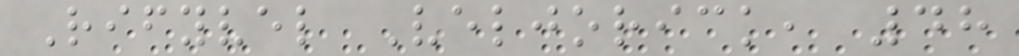Rifyvel Veljorick, 48
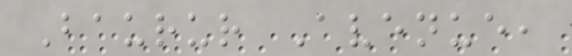Baurur Avenue,
